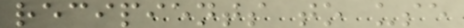recipients to use
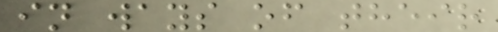in ways of their
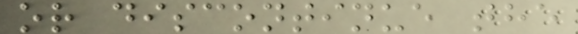or discontinue the
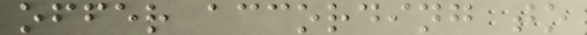offer according to
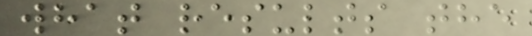what results the
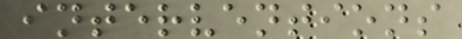interventions
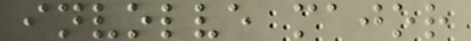involve major
